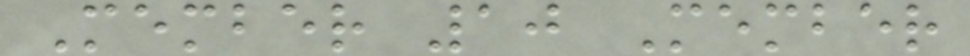Member 10 Member
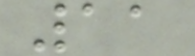11
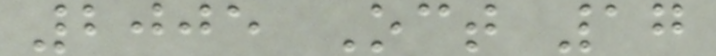2005 Oct 17
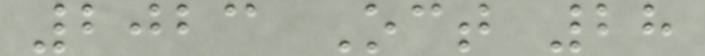2023 Oct 28
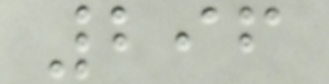296
